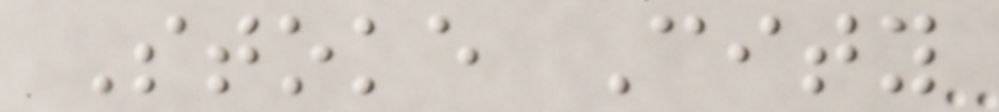Stoke City
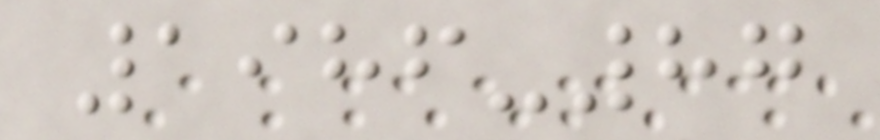1986-87
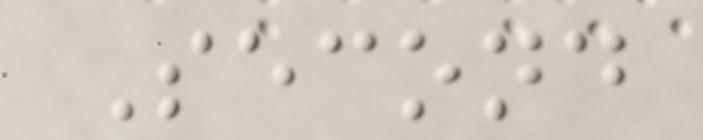Second
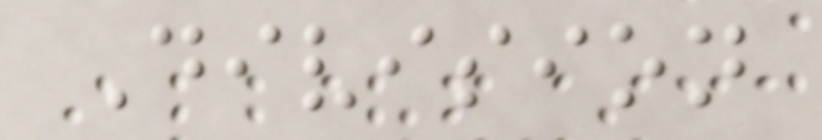Division
